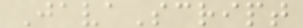JavaScript
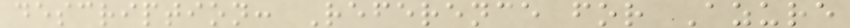description: Reference for Azure
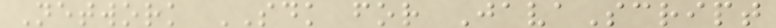Network SDK for JavaScript
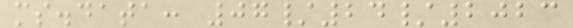ms.data: 07/24/2023
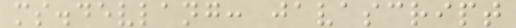ms.devlang: javascript
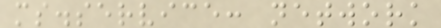ms.service: network
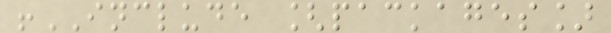!INCLUDE [packages]
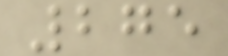275
